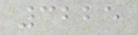3225
